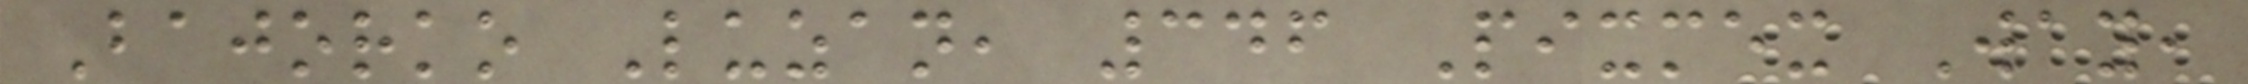Bajorko Luzan, 346 Pixmex Way,
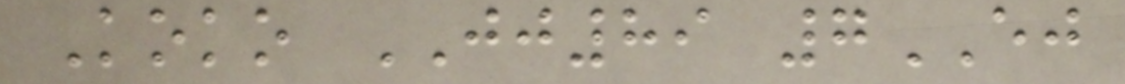Koko JJ89 7EJ
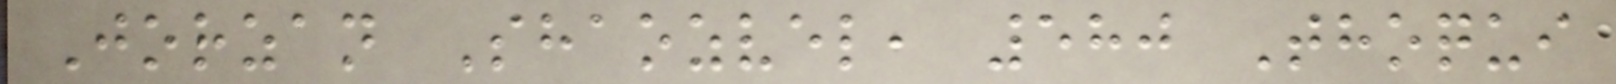Jorzan Shaozvel, 580 Thoqui
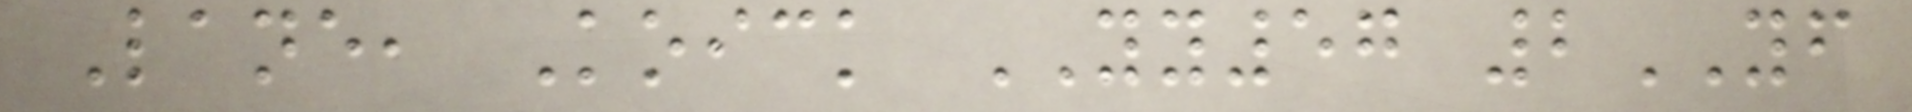Lane, Koick YY57 2YF
